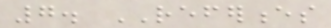7. REFERENCES
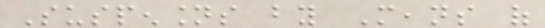Suspensions by Means of
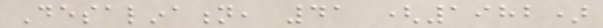Desalination, 41 (1982)
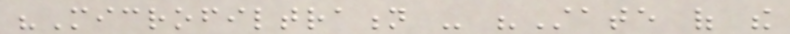"Microfiltration - "State of the
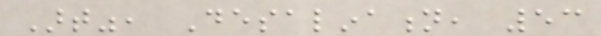Art", Desalination, 53
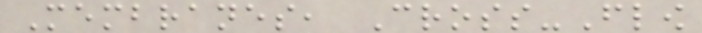Membranes, Cross-Flow
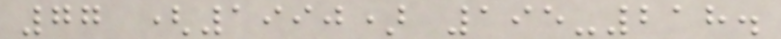77 (1990) 195-218.
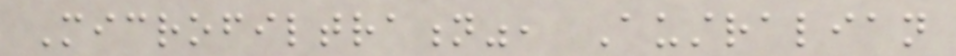Microfiltration", Australian
